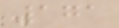171
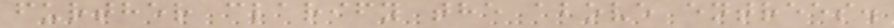further clarify the above entrees.
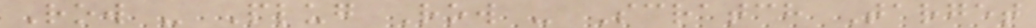Row - Plug Row - Scratch Target
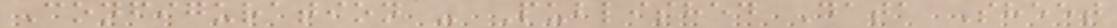Configuration - Published Data Sheet
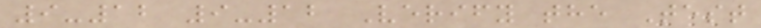9-12 9-12 Verify the Test
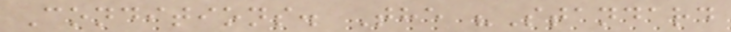Conditions. The "Standard
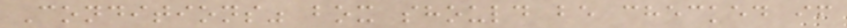Conditions" box should be checked if
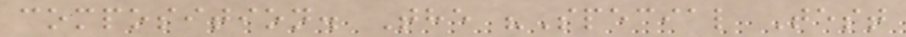composition. The "Special Test
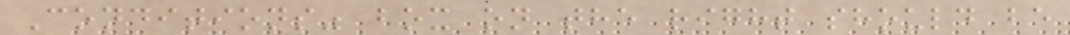Conditions" box on the right should be
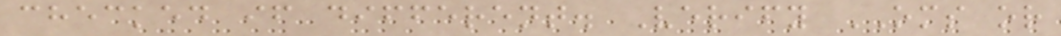checked if different. Verify OMS or
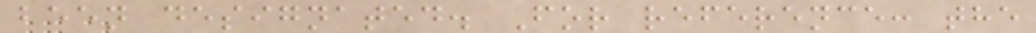been designated. For reference: the
